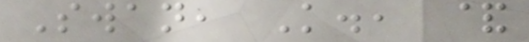Swan, K., &
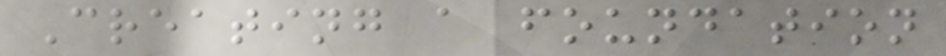Creating a foundation
